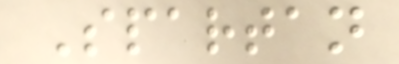Spartan
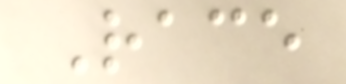Race
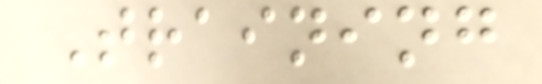Training
